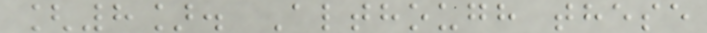[8]. Although these
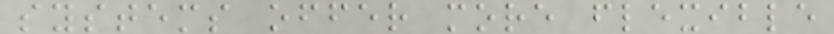systems offer more flexible
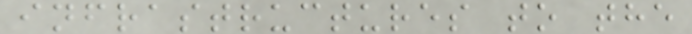infrastructures to the
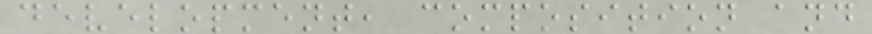development, composition and
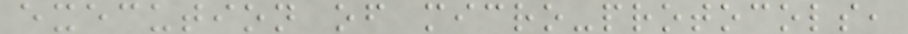execution of micro-protocols,
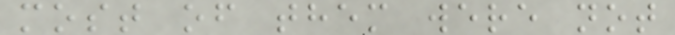most of them were not
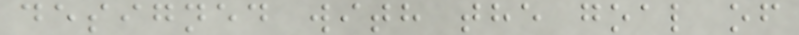designed with the goal of
